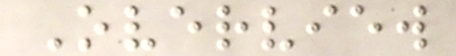Overview
